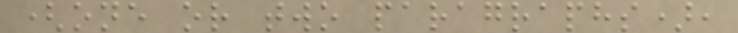(one or two paragraphs),
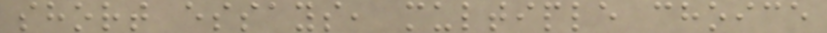short essays, multiple choice
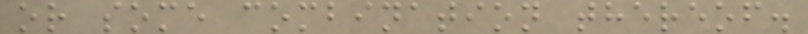or some combination thereof.
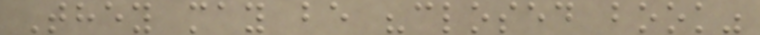They may be "closed book"
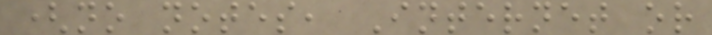(no notes, Internet or
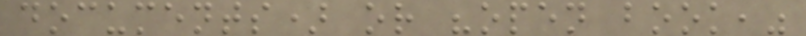documents) or "open book,"
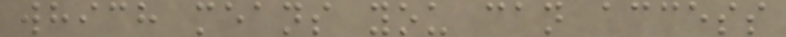which means you can access
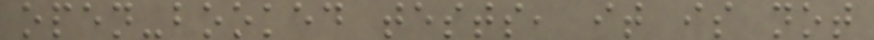open-booked tests, it is not
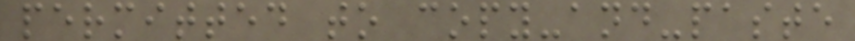permitted to copy-and-paste
